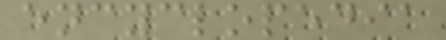encyclopedia
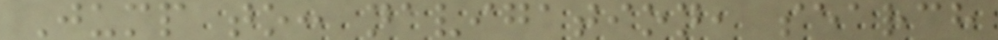Jump to: navigation, search
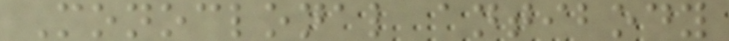Monoclonal antibody
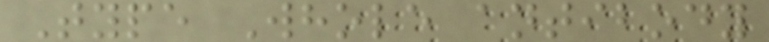Type Whole antibody
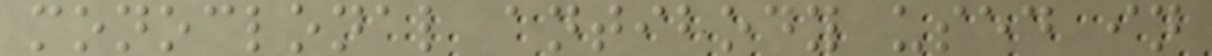monoclonal antibody used in
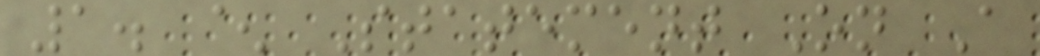1. ^ Statement On A
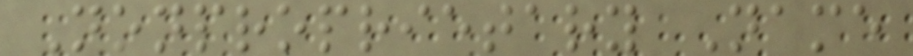Nonproprietary Name
